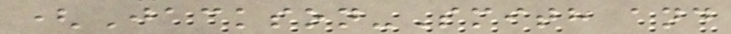(Jackson-Smith and
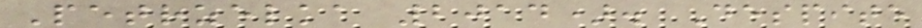Petrzelka 2014). Despite
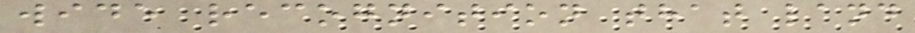wide recognition that land
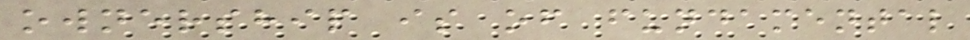ownership is of fundamental
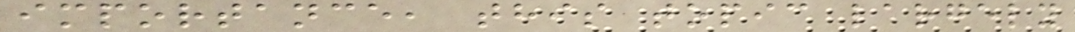importance, this topic largely
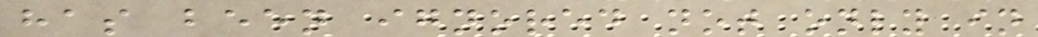has been ignored not only in
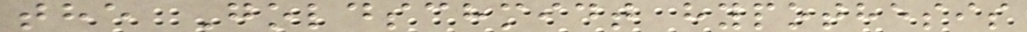the Goldschmidt hypothesis
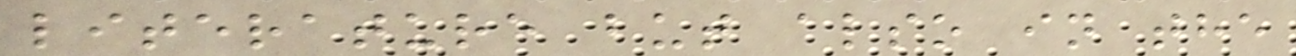literature but also in the
